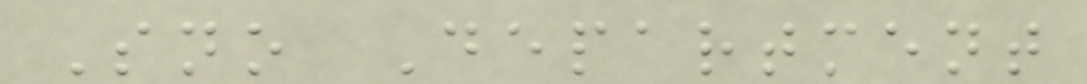Sno Department
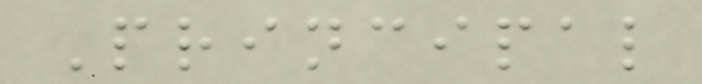Principal
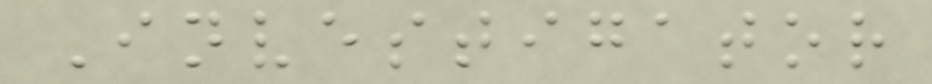Investigator
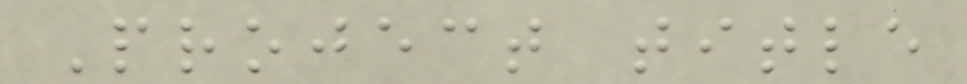Project title
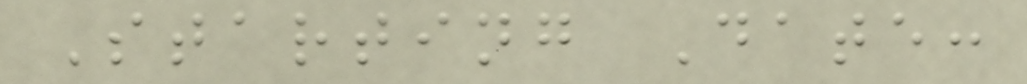Starting Date:
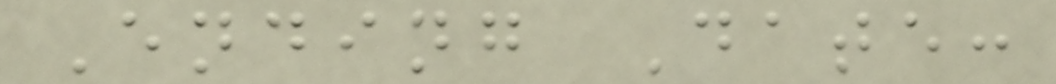Ending Date:
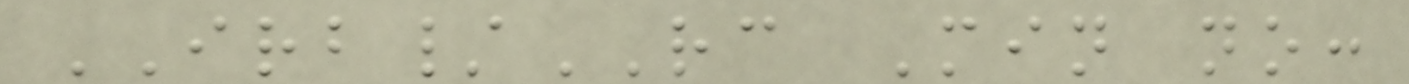IRB/RC Min no:
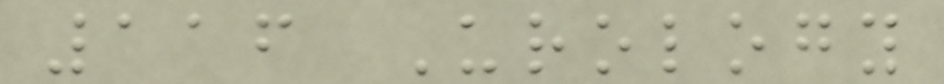116 Urology
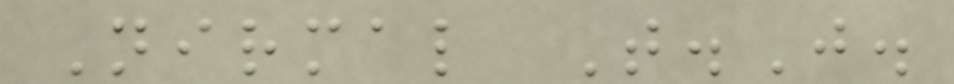Nirmal T.J.
